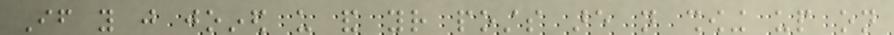If you just joined us and your posts are not showing up on
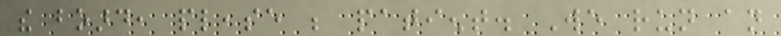the board, please be patient. We run an
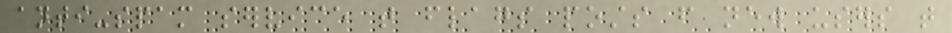anti-spam service that flags posts from new users that
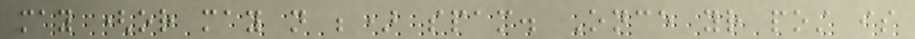may (or may not be) spam. Once your post is
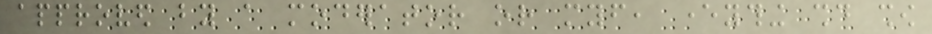approved by a moderator or myself, everything should show
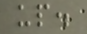up.
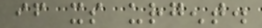if its urgent.
